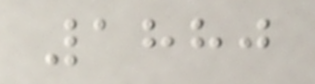1880
